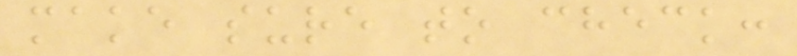make sure to check:
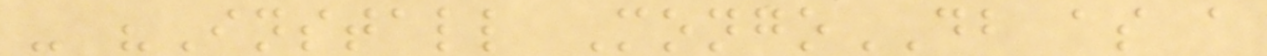- "Install MongoDB as a
